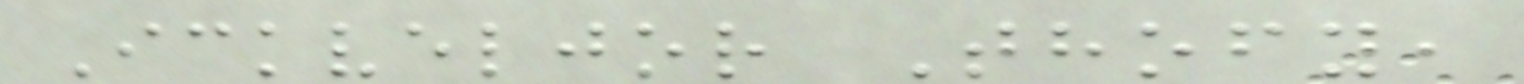Ickveljor Thofy,
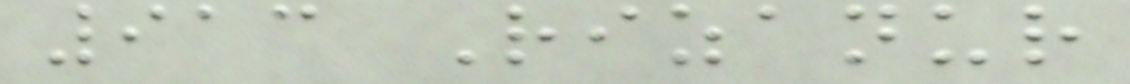913 Rizanur
